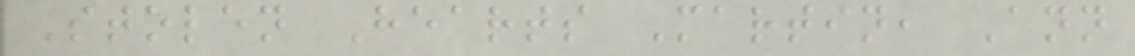Stolen Hearts Martin, Ann
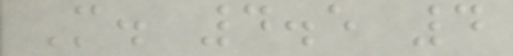M. 4.5 4
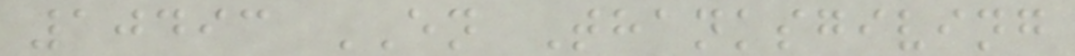10493 EN Thanksgiving
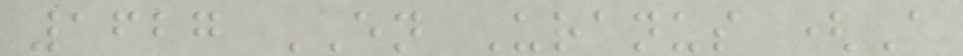1627 EN Uranus (A
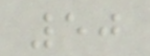50
